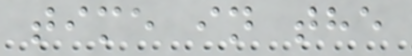time in the
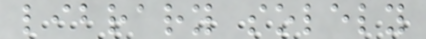library solely
